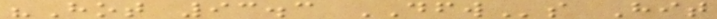"Hot 93.3 DFWs Hit
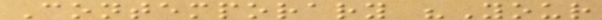Contemporary "Your
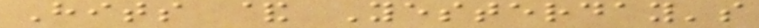Hits & Yesterday's
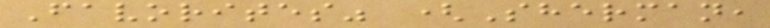Favorites" (Sherman,
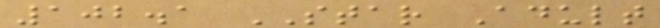102.1 STAR Adult
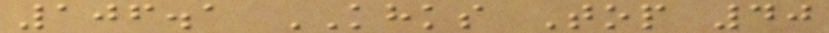106.1 KHKS Top 40
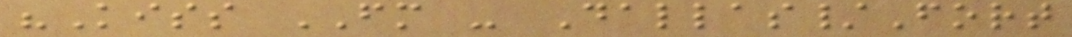"Kiss FM - Dallas/Fort
